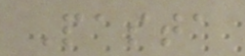Pasta
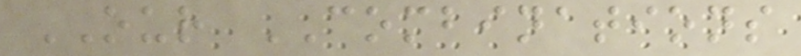OUR COMBINATIONS
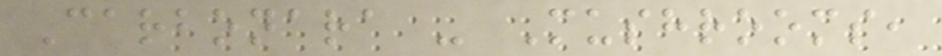Carbonara - Mushrooms,
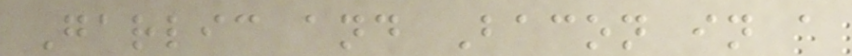Garlic and Bacon in a
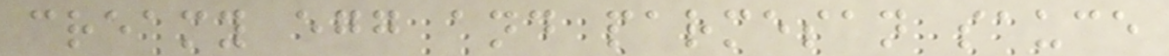creamy egg and parmesan sauce
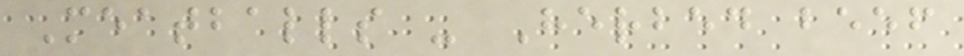Meatballs - Herbed beef
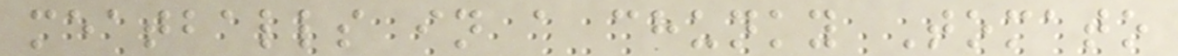meatballs in a chunky Tomato
